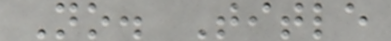No. Title
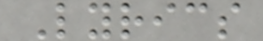Lyrics
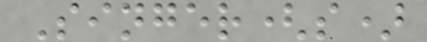Singer(s)
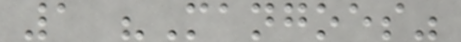1 "Mangoes"
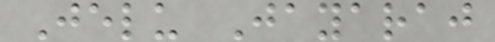Jelu Jayaraj
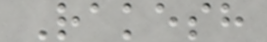Rakesh
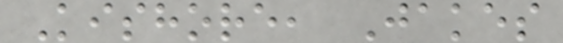Kishore, Jakes
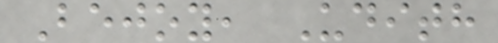Bejoy, Udith
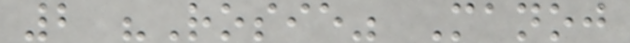2 "Rosie" Manoj
